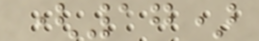(17)
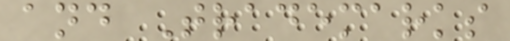and Trademarks
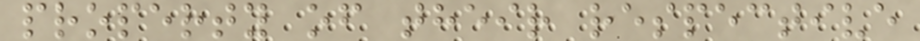property of their respective
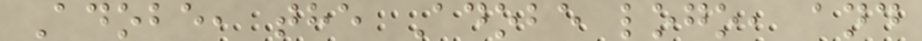Adobe, the Adobe logo, and
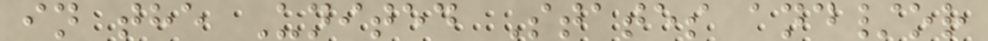in the United States and/or
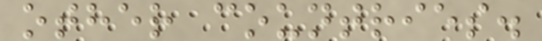other countries.
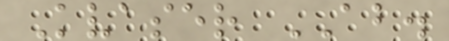Kvaser AB.
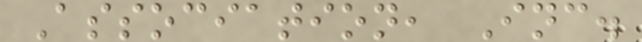Association, Inc.
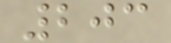203
